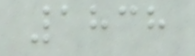1838
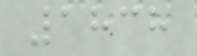1838
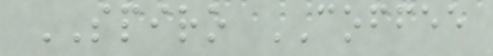SPIRO COFFEE
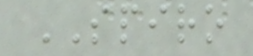SPIRO
